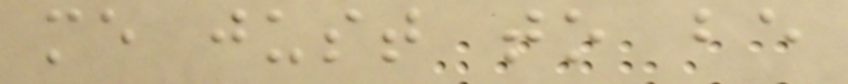me just to be
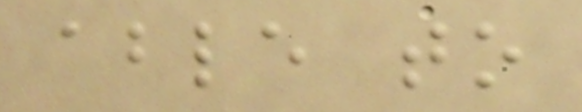able to
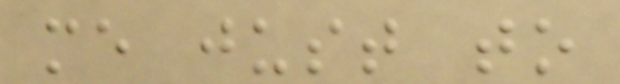me just to
